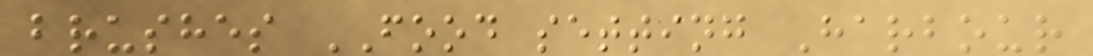brushes FOOD setting Harbour
